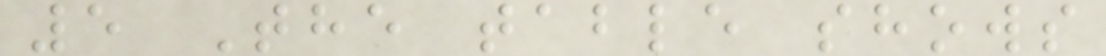5 The table shows
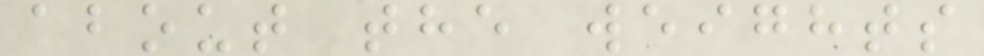about the weights
